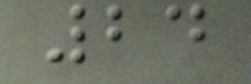24
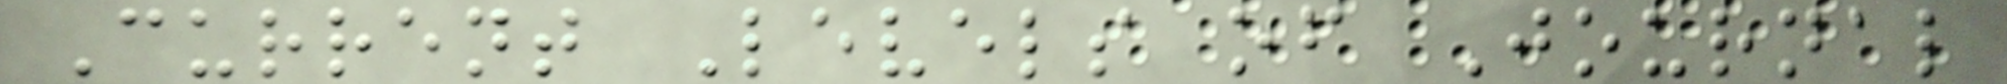Current Levels of Journal
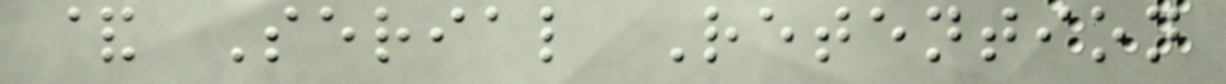& Serial Retention
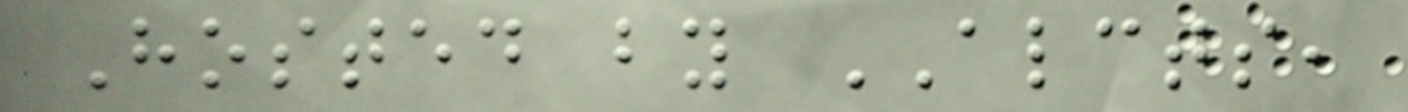Hosted by ALCTS,
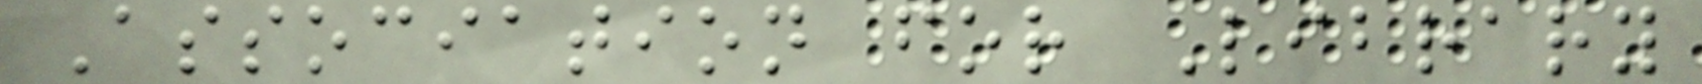Association for Library
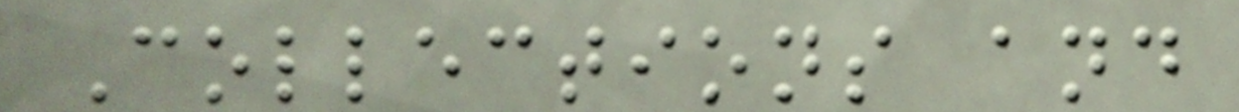Collections and
